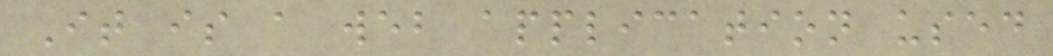It is a web application used
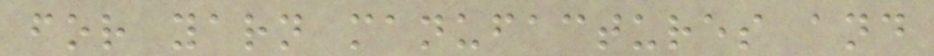for yarn manufactures and
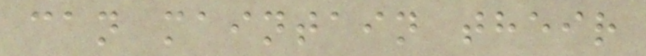can maintain their
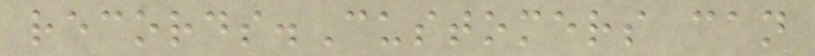records.Customers can
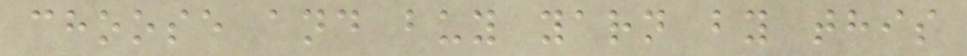choose and buy yarn by this
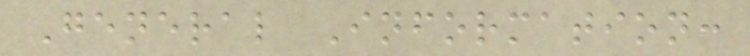General Information:
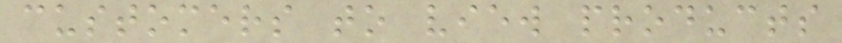customers to view products
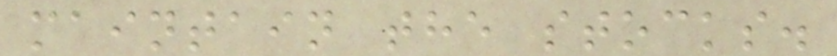maintain the stocks.
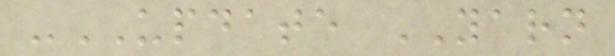-UPDATE YARN
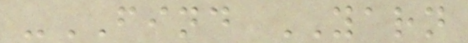-FIND YARN
